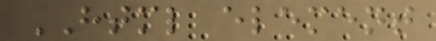HTML element
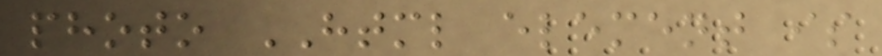photo HTML element is
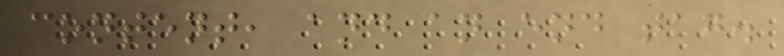content, and an end tag.
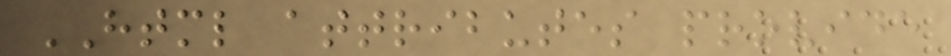HTML attributes provide
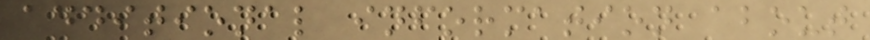additional information about
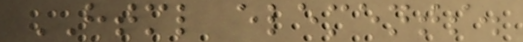HTML elements.
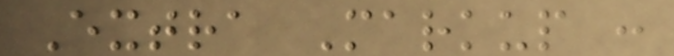Extra Markup :
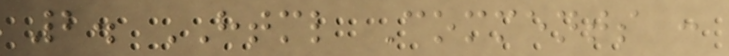2. HTML Comments :
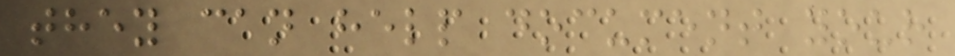they can help document your
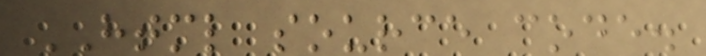HTML source code.
